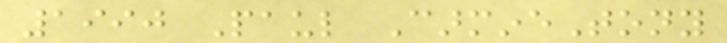1990 Paul CarmineTony
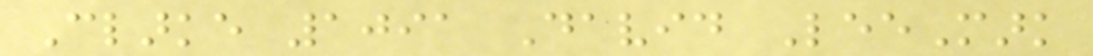Clarke 1091 David LeeMark
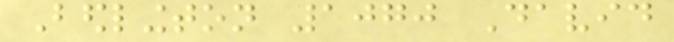Bedlington 1070 David
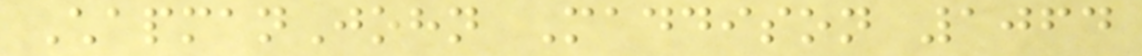ChapmanJohn Maddison 1064
